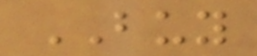BUY
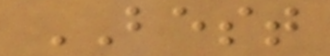BEST
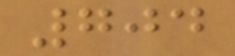704
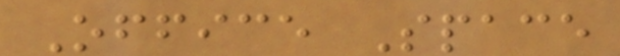Office Space
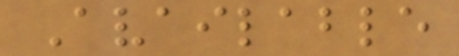Available
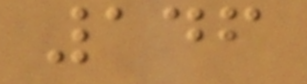146
